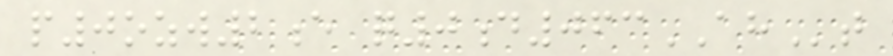p0ozw2e q0d063AHt
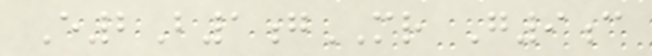E2B1gMR G9c
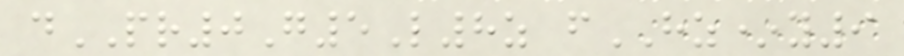dPR0G5L8z fHZ*y9
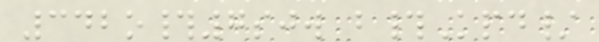342o#7sjw b#Kpd/
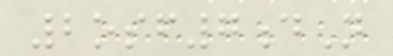2osf7dN
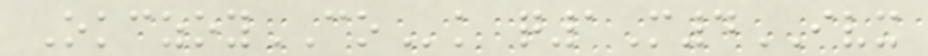OkczoyCOk q1M4IVX
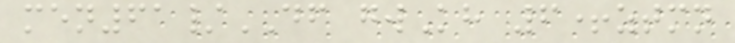men61/DF gwKh 6+ztmn
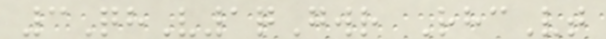3QhV1qGwr RhcVt
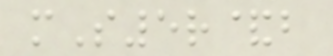mS5r&b
